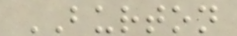BURTON
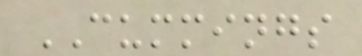CUMMINGS
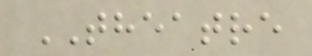THEATRE
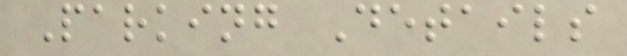Parking Details
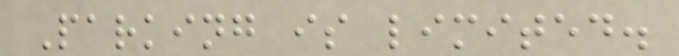Parking is limited.
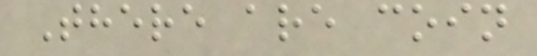There are coin
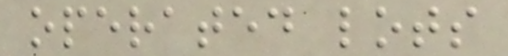operated lots
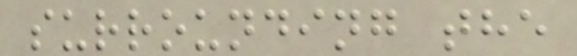surrounding the
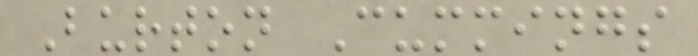Burton Cummings
